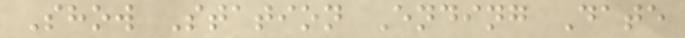Show Station Ending Date
